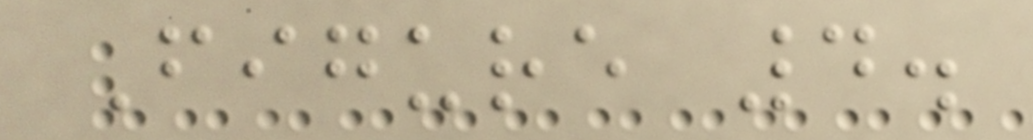Figure 4.
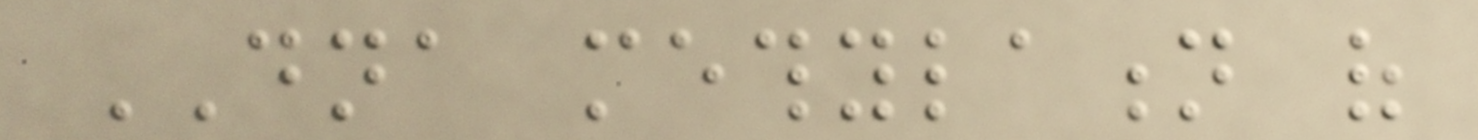DNA methylation of
